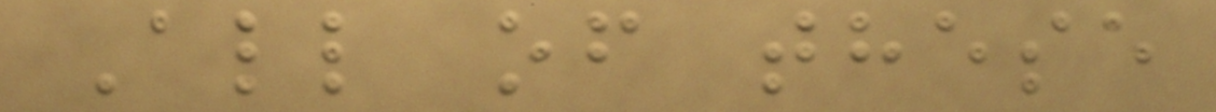All of these
